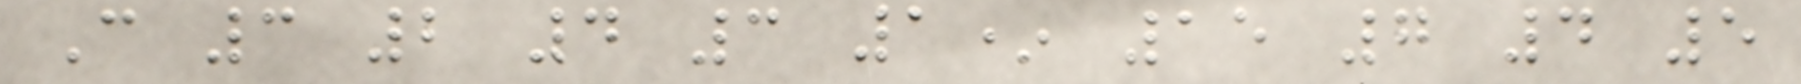C 3 2 4 3 1* 15 7 4 5
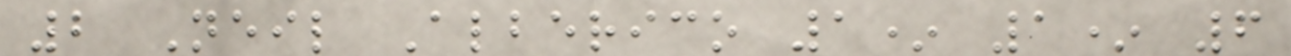2 Neil Alberico 1* 1* 6
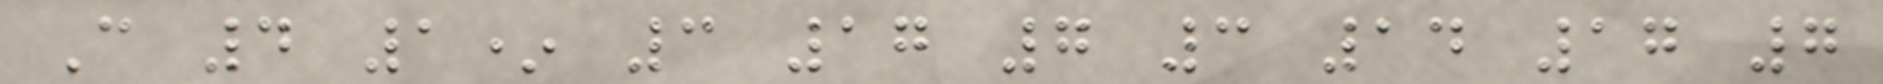C 4 1* 3 17 7 3 14 17 7
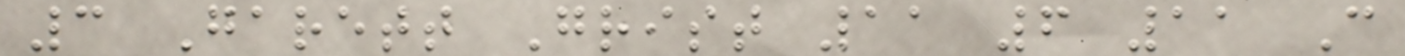3 Garett Grist 11 6 11 C
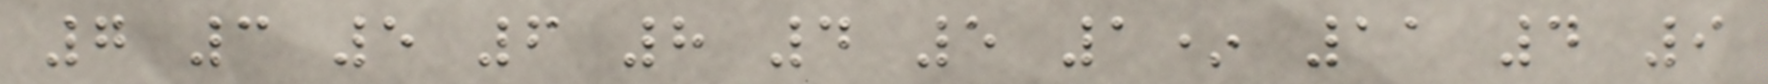7 3 5 6 8 4 5 1* 11 4 9
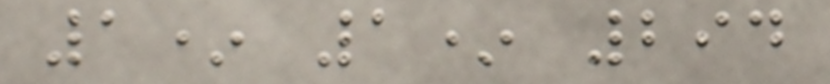1* 1* 294
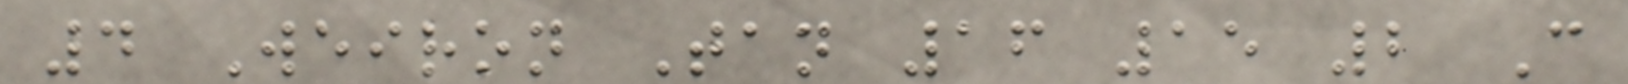4 Weiron Tan 16 15 2 C
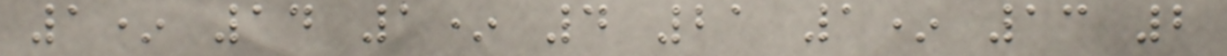1* 14 1* 4 21 1* 13 2
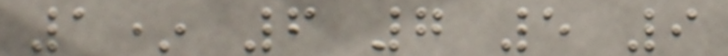1* 6 7 5 9
